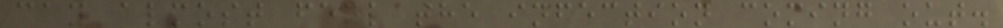can almost feel the infection coming out.
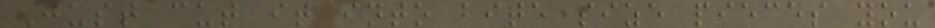Just cut it into bite size pieces you
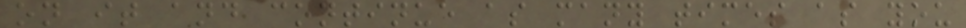on it and continue as many times as you
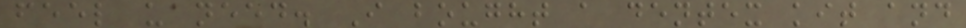feel u need. I bought a dentex kit and
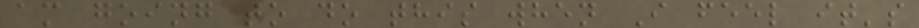am going to do this when I feel it's
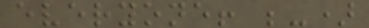everyone! ;-)
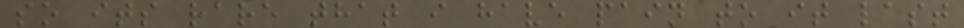so its rare that i have pain to it last
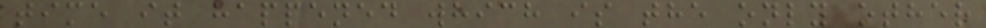time it happened which is the only other
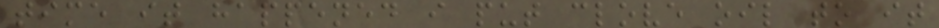time it happened i put clove oil to it
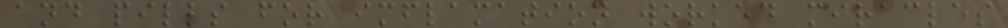and pills for imflamation worked miracles
